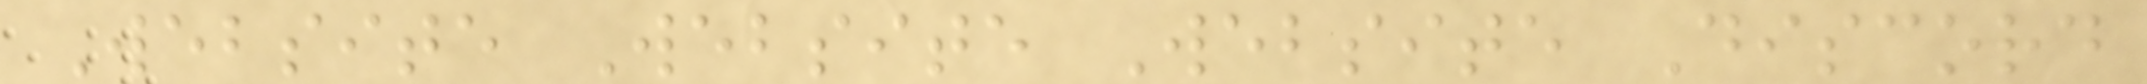Website Website Website Discord
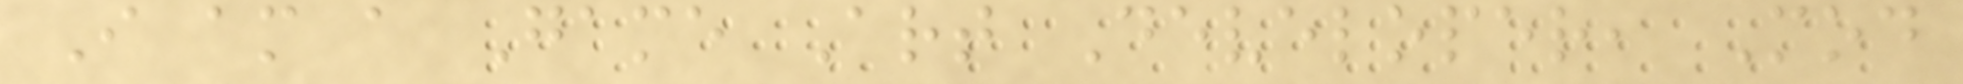I am a Game Art Developer, Mod
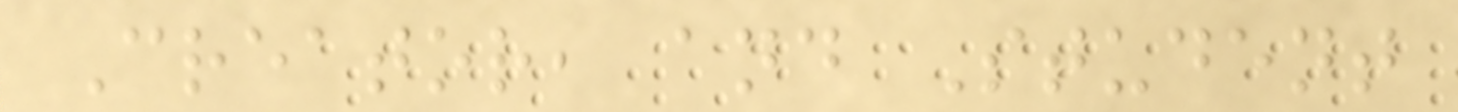Creator, and Student
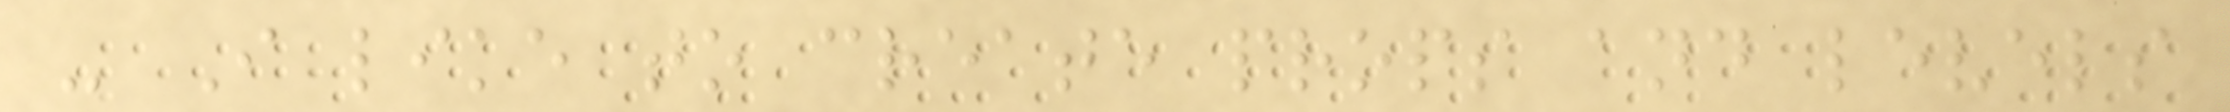- I like to create props and levels
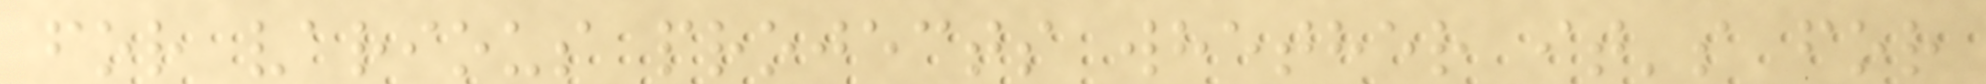for various projects whether it's for
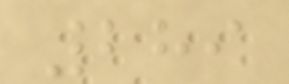289
